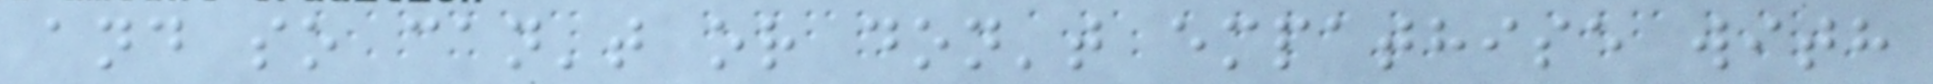and so can't or don't empathise with
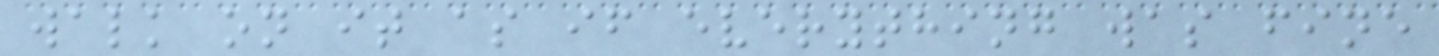walk on it as if everything was fine
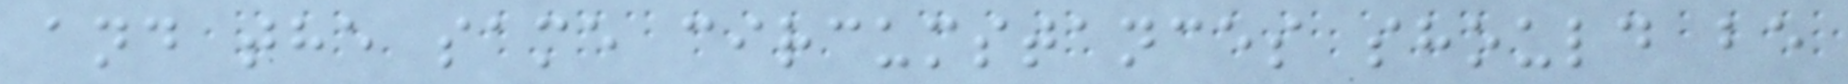and the same circumstances should be
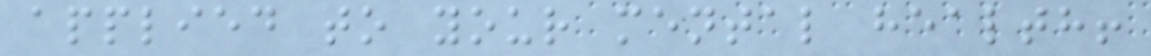applied to your mental health!
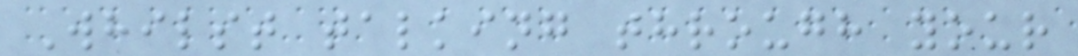Whilst talking through your
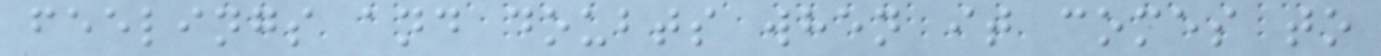feelings and doubts when it comes to
